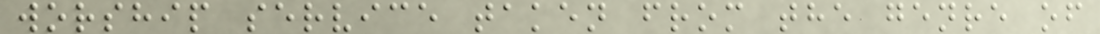worship service taken from the genre of
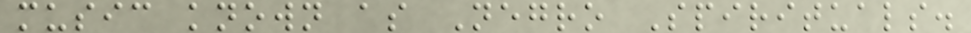music known as Negro Spirituals.
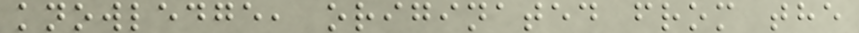knowledge, originated from the
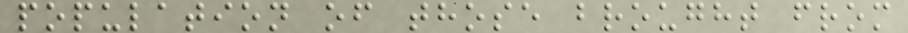population of those brought from
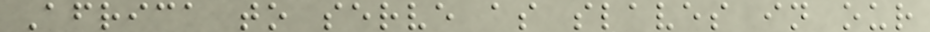Africa to serve as slaves in our
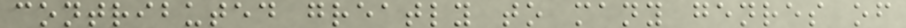contributed greatly to many genres of
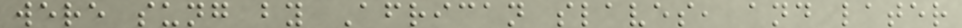were sung by African slaves, and later
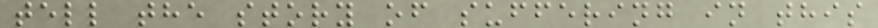tell the story of suffering in this
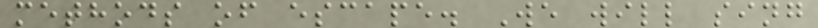methods of escape. We will sing
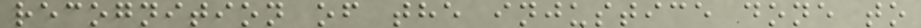recognition of the injustice done to
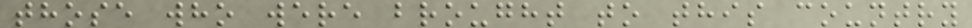those who were brought to this country
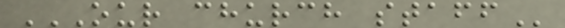OUR CHURCH STAFF
